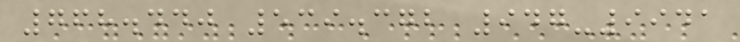768.440 539.372 947-9941
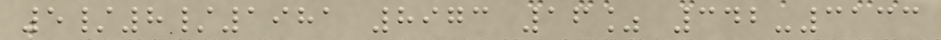5/8/1981 8973 16% 342-3133
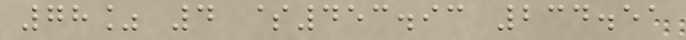78% 4 $453.93 234.51
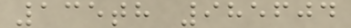135th 985604
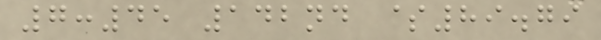7:45 142nd $89.79
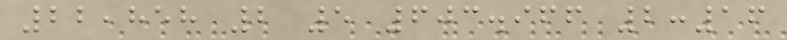22,858 2 5 603.966 2:16
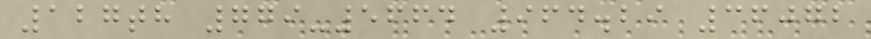127th 779-5664 964.29 36072
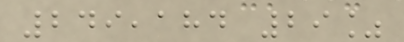249,184 29%
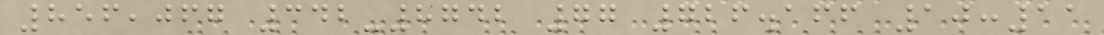856,067 342-8742 77 726.166 10:11
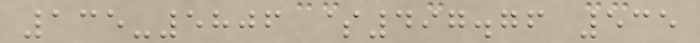135-5806 $497.76 535
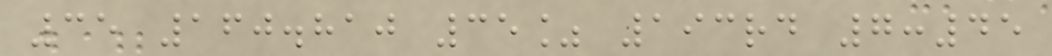35 160.810 35% 193rd 7:45
